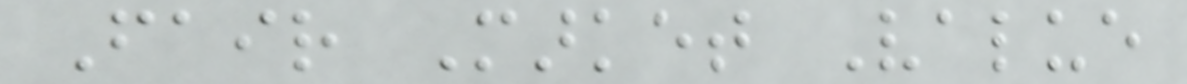Fair Market Value
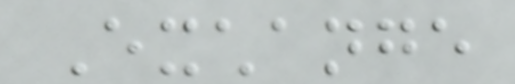Exchange
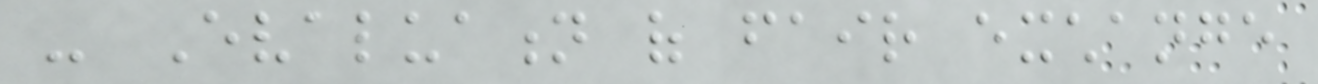- Evaluation of fair exchange
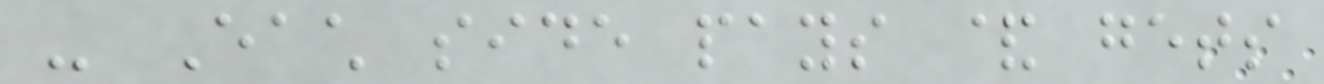- Each side pays & gets
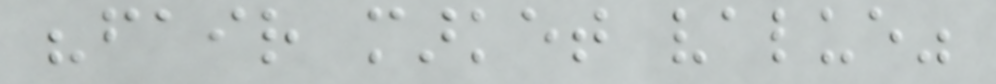"fair market value"
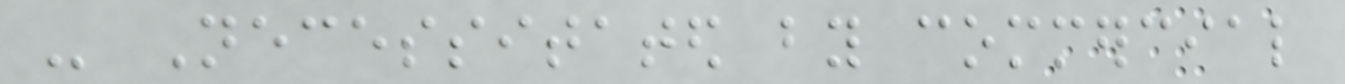- Necessitated by commercial
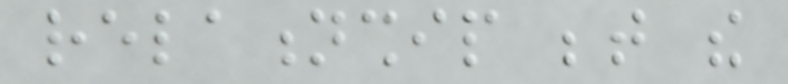relationship between the
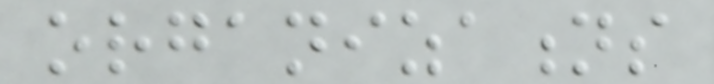organizations
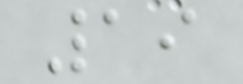19
